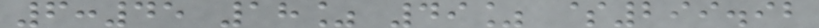6:45 18% 49% $299.92
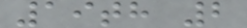19th 2
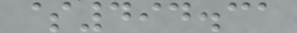$494.31
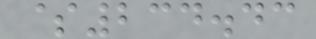$234.43
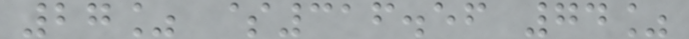27% $316.56 74%
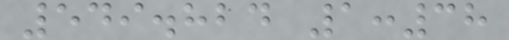549.824 1:38
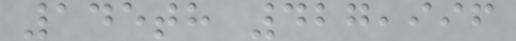145th 427,996
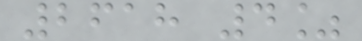2618 4%
